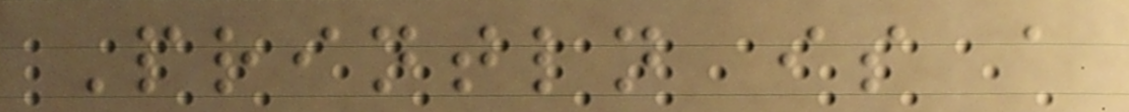Println is a
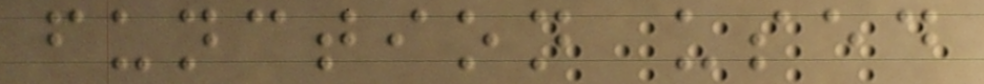function used
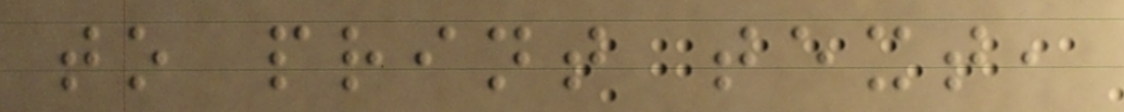to print text,
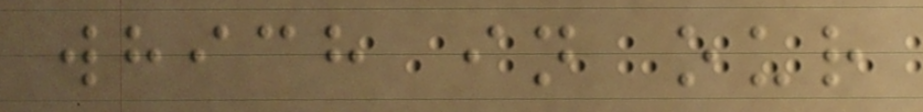which in our
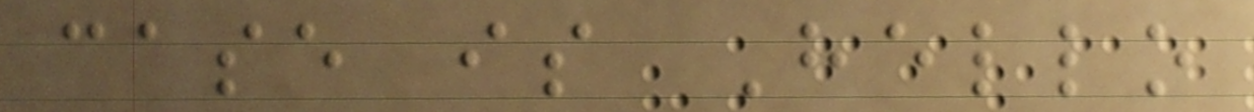case is Hello
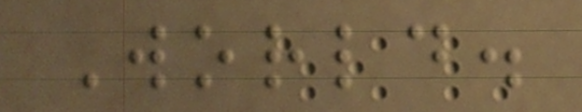World.
